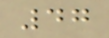47
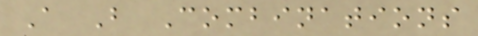A B Combinations
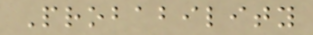Probability
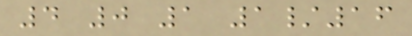4 0 1 1/16
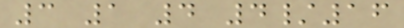3 1 4 4/16
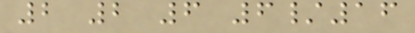2 2 6 6/16
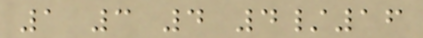1 3 4 4/16
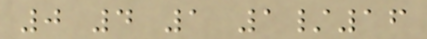0 4 1 1/16
